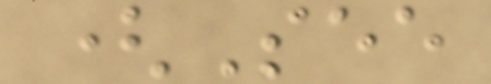(See
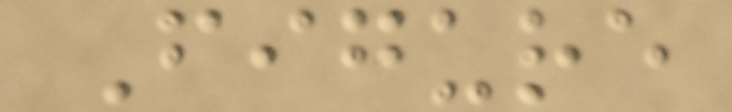Figure
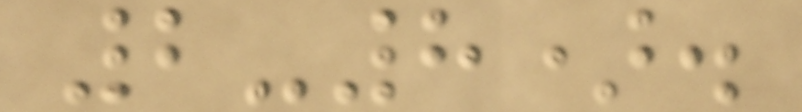2-8).
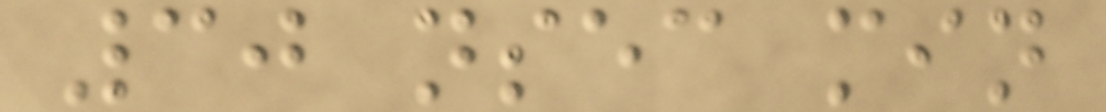30 nsec min
